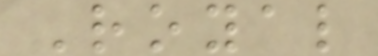Royal
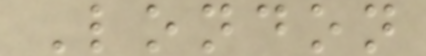London
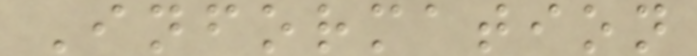Information
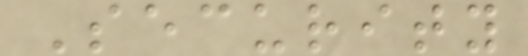Security
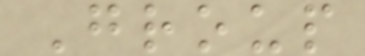Group
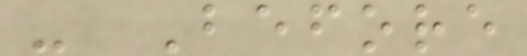- Before
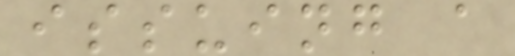issuing a
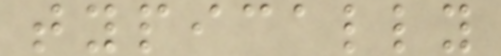typically
